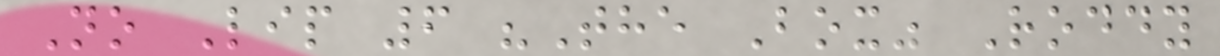No Lip 6 "The Box" Roddy
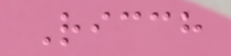Ricch
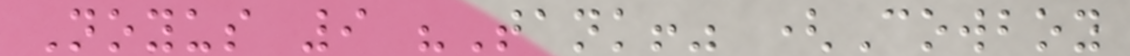Noyus 9 "Tank!" (Cowboy
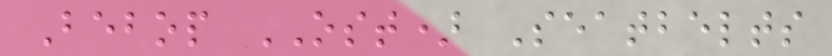Bebop OST) Seatbelts
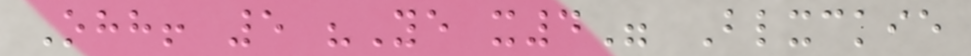Ohh! 5 "Ye x4" Blxckie
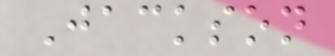Jackson
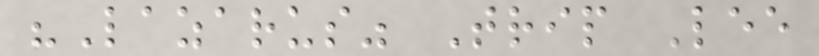"Lazarus" Trip Lee
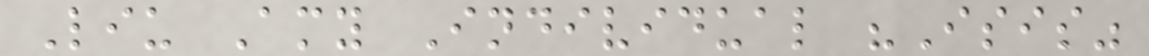Liu Amy Individual "Isis"
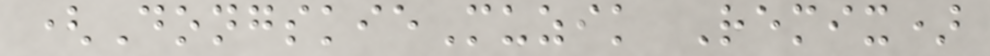(DongskieMuzik Remix)
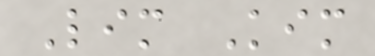Lim Kim
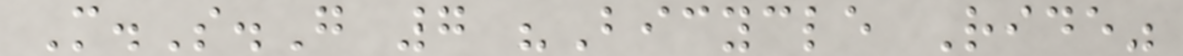M.S.G 7 "Bicycle Ride"
